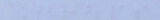Groups
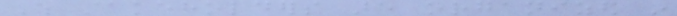Which stakeholders are organized in
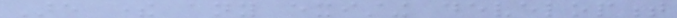Are there any existing development
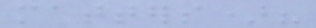matters)?
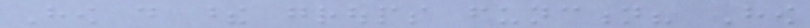How do these groups function? How
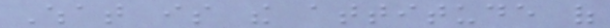What is the attitude of
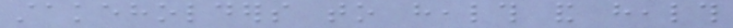stakeholders to health and health
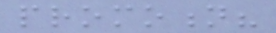promotion?
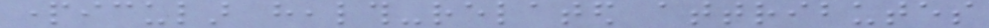particular health-related attributes
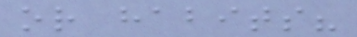or habits?
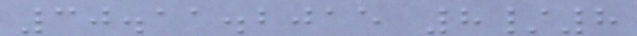30.11.2015 8/8
